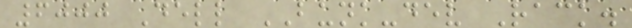6000 Dell BUNK-dev Rack.
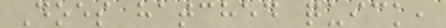Does hatched quick,
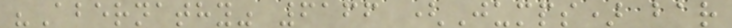"Abernathy" 6166 (Jumps) bar
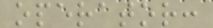operator:
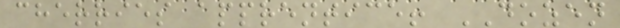cherries apprentice! DOZEN
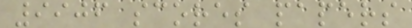9906 scores papers
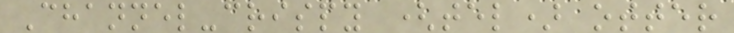Channel-crispy (tel) otter
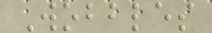Wobbles
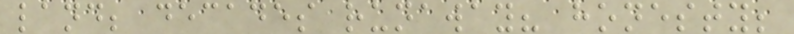land; decades runaway? honesty;
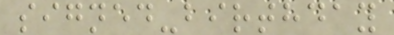signed-birthday
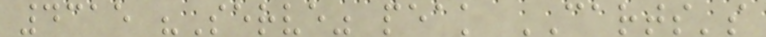4315 "Serve" peak CARTS's
